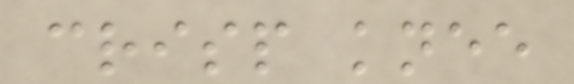crisp knee
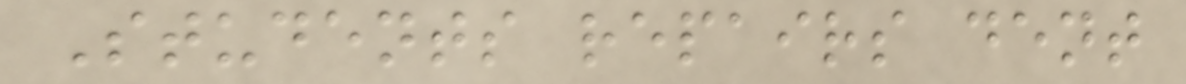Students repairs dent
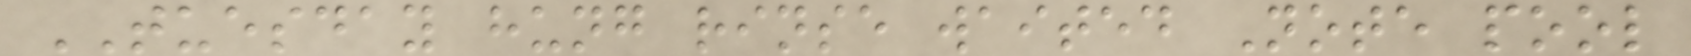TUESDAY hung rinse waited Note pool
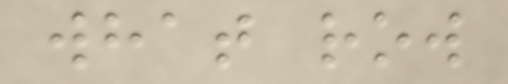what row
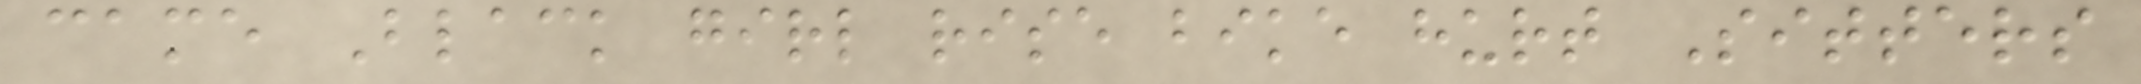came Black girl rise bike hurt Sitters
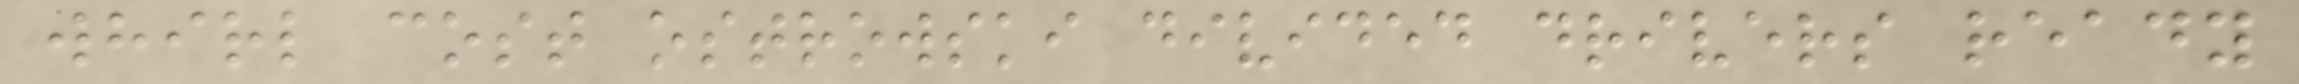whirl cost ostrowski divided drivers ready
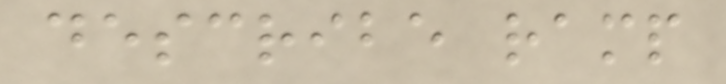describe ramp
